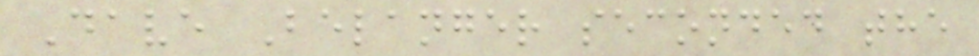Dave Belanger seconded the
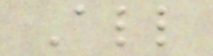All
